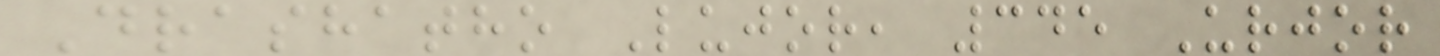Drashatho Lujor, 345 Urjor
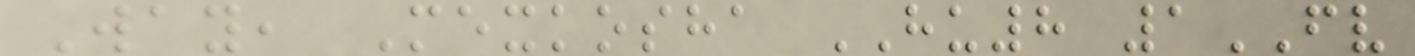Way, Mexkosha HU8 1FV
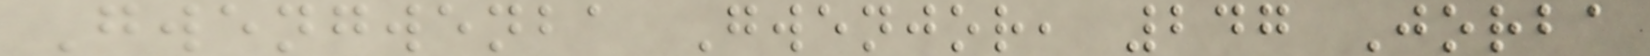Gwengwenba Gwenjor, 247 Jorba
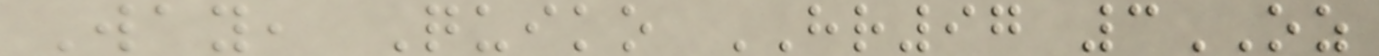Way, Quiko HR97 3OZ
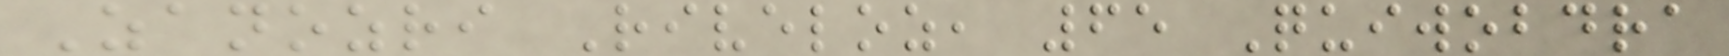Zanozri Riveloz, 65 Quiwobdra
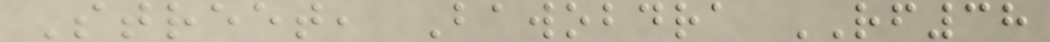Street, Bawobdra RF38
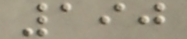190
